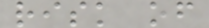risk of
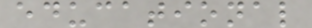educational
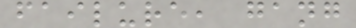failure, gang
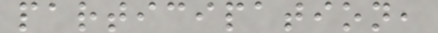participation,
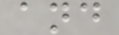and
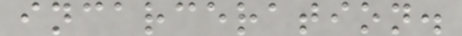incarceration.
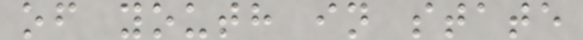of youth in state
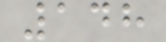148
